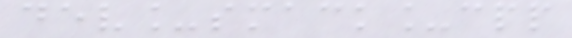dev_smack_cpp
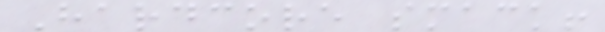Hardcore smack!
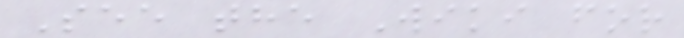See the Wiki for
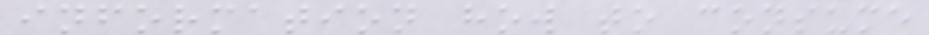information how to consume
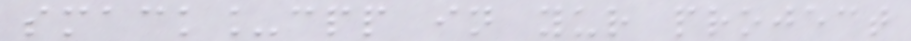smack_cpp in yur project
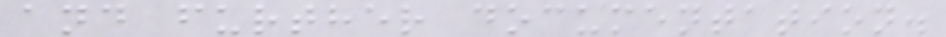and further documentation.
